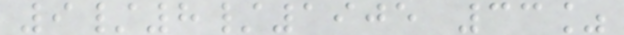9/8/1905 33%
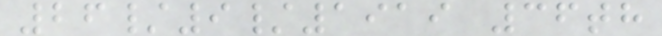26/9/1919 36th
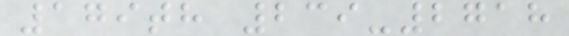179th 239-2718
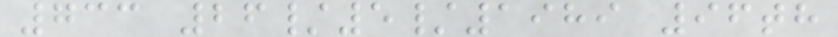733 26/5/1989 96th
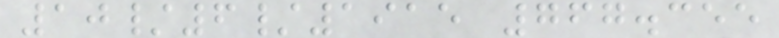10/6/1915 767.355
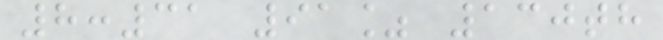8:31 91% 130th
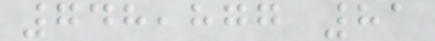748,877 81
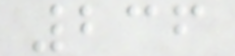236
